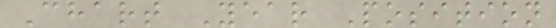Chart Year Position
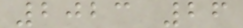2023 26
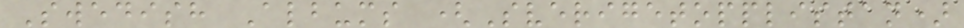Swedish Albums (Sverigetopplistan)
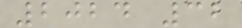2024 32
